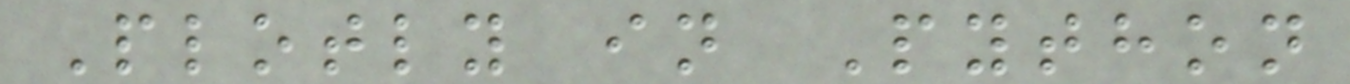Plotly in Python
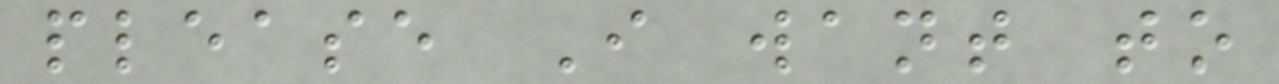please I want to
